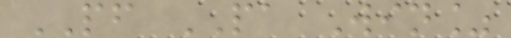PF PA Win%
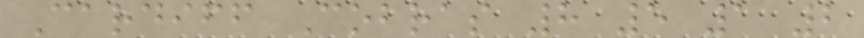Cardiff Cobras 8 5 1 2
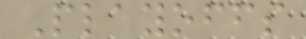Playoffs
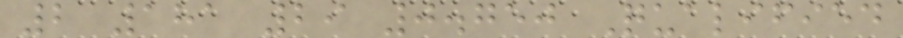2 181 29 0.750 Qualified
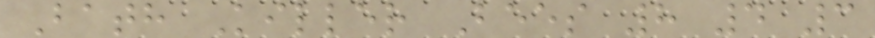Bath Killer Bees 8 4 3
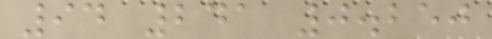94 241 0.250
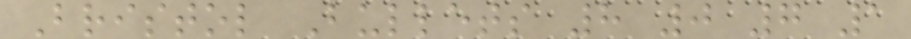Bristol Bullets 8 0 7 1
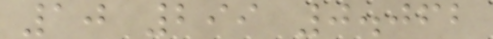10 299 0.062
